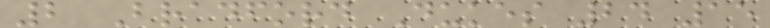2 Bradford Dukes 24 15
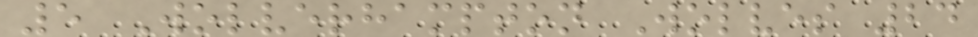5 Wolverhampton Wolves 24
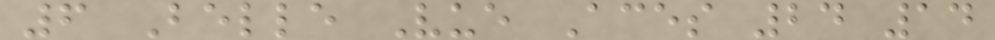6 Belle Vue Aces 24 14
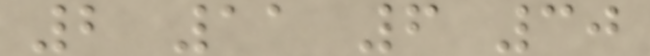2 11 6 30
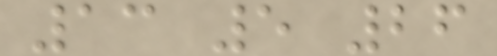13 5 26
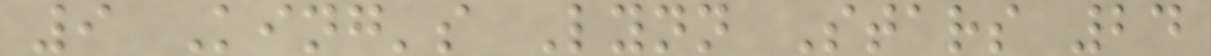9 King's Lynn Stars 24
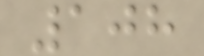108
